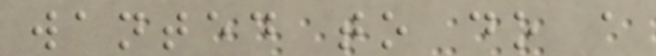wanted to do a
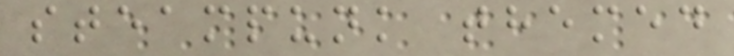steampunk themed
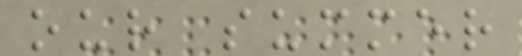our summer
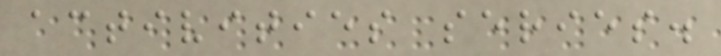activities series.
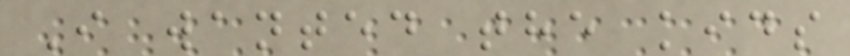I wanted the kids
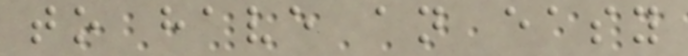to have an easy
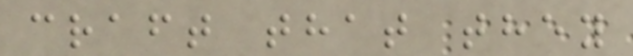craft that they
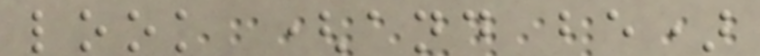look (and be)
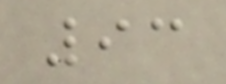93
